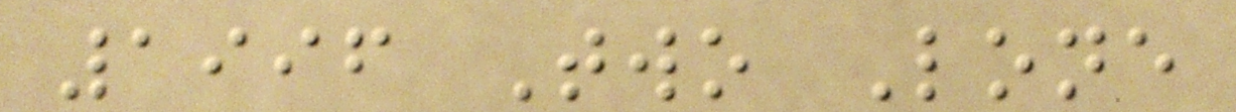1996 Two Lone
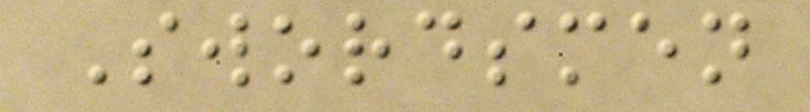Swordsmen
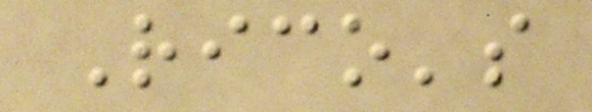Rico's
